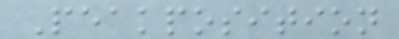Peakposition
